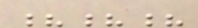???
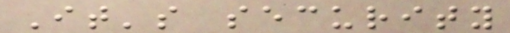It's security
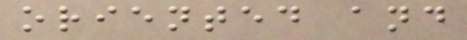oriented and
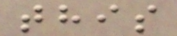this
